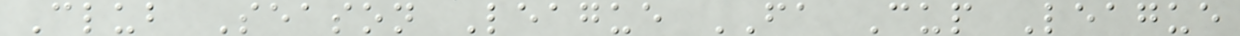Club Season League FA Cup League
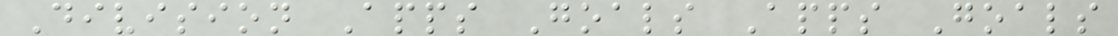Division Apps Goals Apps Goals
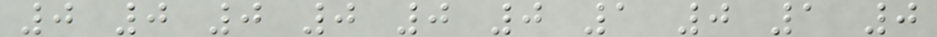0 0 0 0 0 0 1 0 1 0
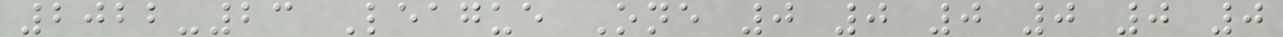2022-23 League One 0 0 0 0 0 0
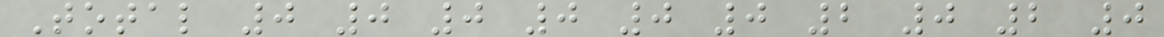Total 0 0 0 0 0 0 2 0 2 0
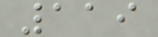119
